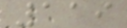119
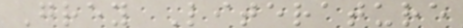Grey Literature
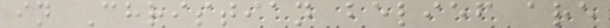in Christian belief are
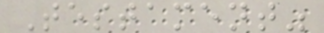Testament"
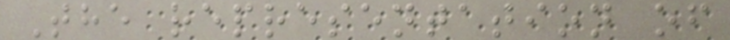The representation of
